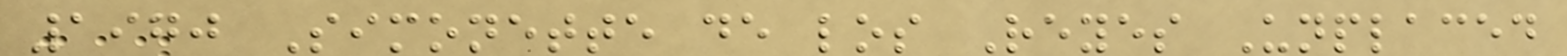1970 Simonette de los Reyes Unplaced
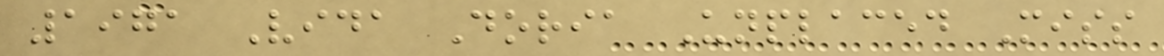1971 Vida Doria Unplaced Miss
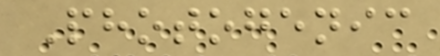Photogenic
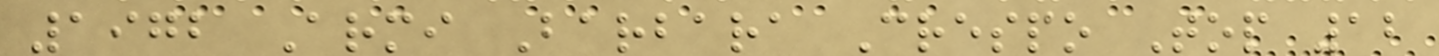1972 Armi Barbara Crespo Top 12
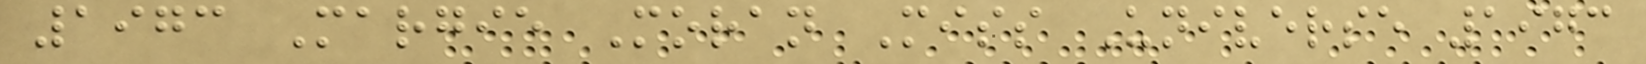1973 Margie Moran Miss Universe 1973
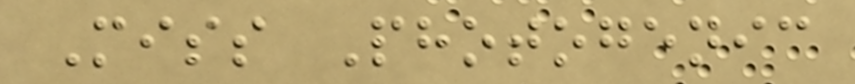Miss Photogenic
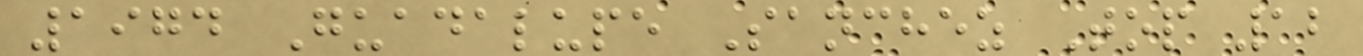1974 Guadalupe Sanchez Top 12
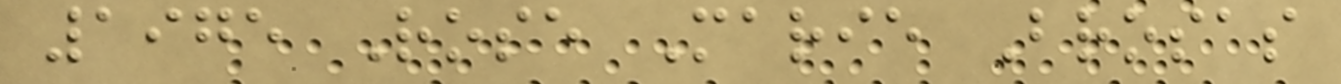1975 Rose Marie Brosas
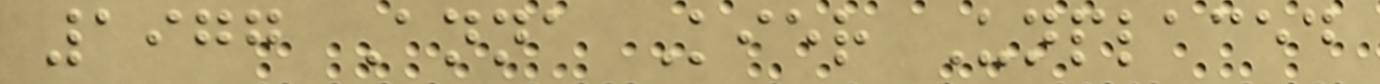1977 Anna Kier Unplaced
